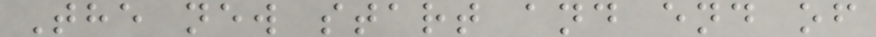The new start and end of
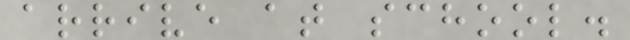arrive at school.
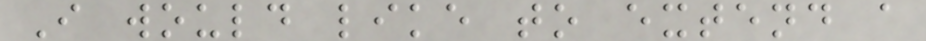I would like to extend a
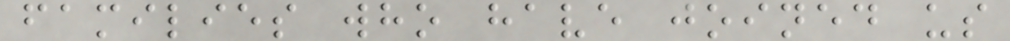families who have joined us
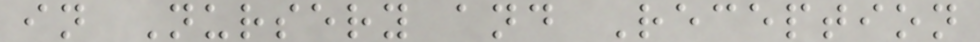in Nursery and Reception
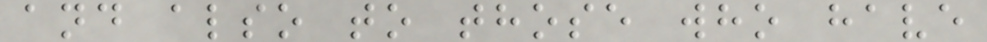and also to those who have
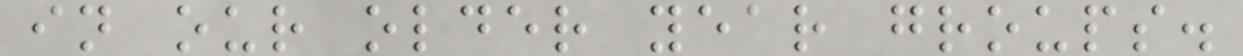in our older year groups.
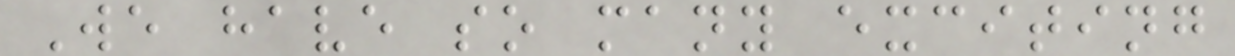We have so many exciting
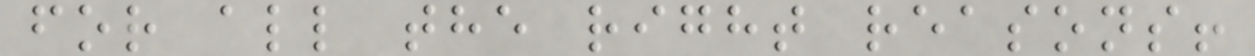for all the right reasons!
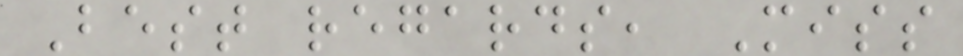Best regards, Miss
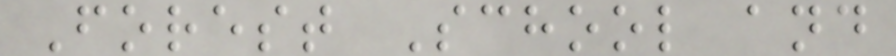Forest School and
